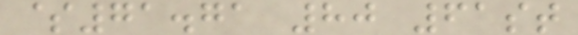$71.71 80 61st
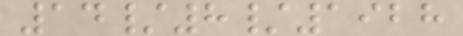14/8/1928
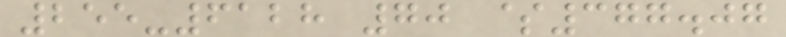255-6128 70 $377.07
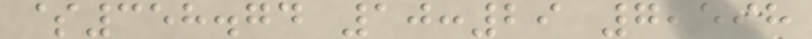$358.74 10:29 7,598
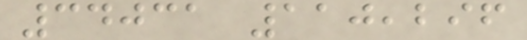34031 110,296
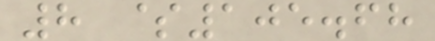8 $105.68
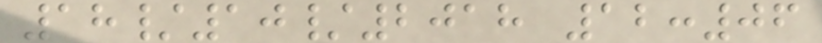18/10/2018 12:06
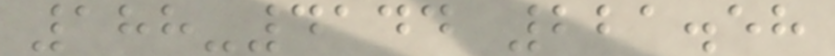188-4144 221.58
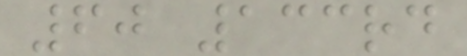60 133rd
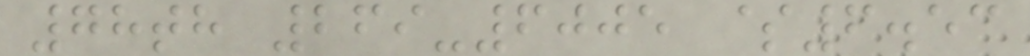78th 269-6005 $6.53
